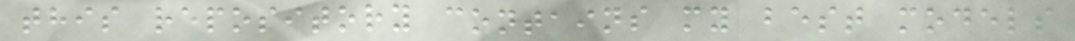this repository contains my best models
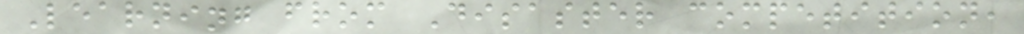Learning from Disaster competition,
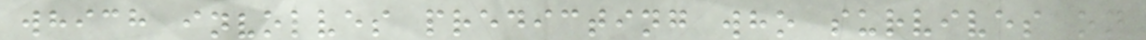which involves predicting who survives on
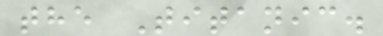the Titanic.
